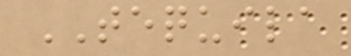TEQUILA
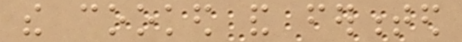the cooked and fermented
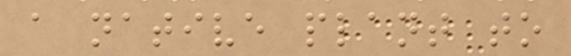a native plant to
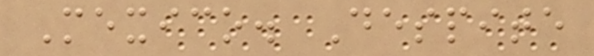Mexico. Despite
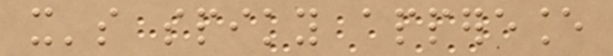it's spiky appereance
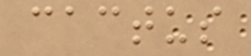cactus
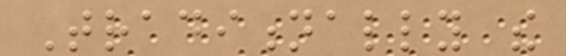Traditionally the
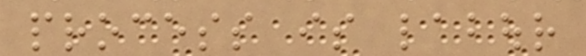process is labour
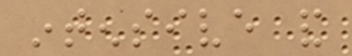intensive and
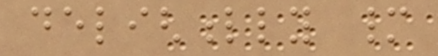delighfully many
